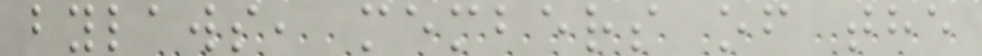bylaws, members of the
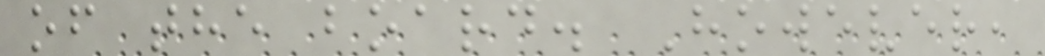of the board. However,
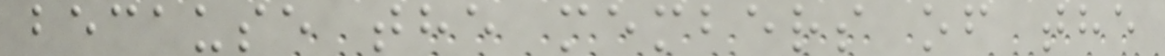because the members of the
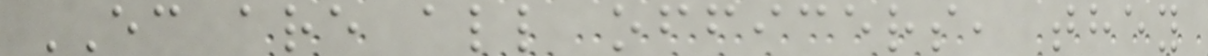EC are all officers, they
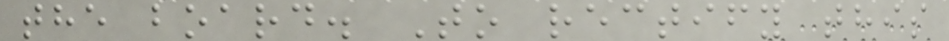the board. To rectify this
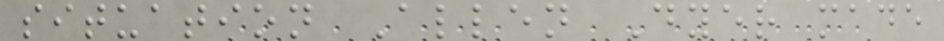situation Allen Dyer made
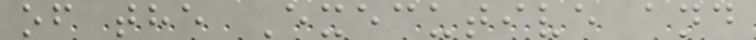of the Executive and
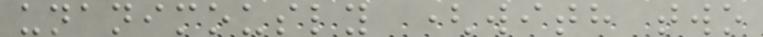unanimously (with two
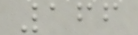166
